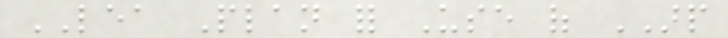LEA Plan for Use of ARP
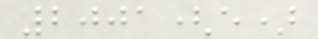2001(e)
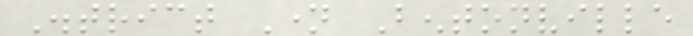District Name Bentonville
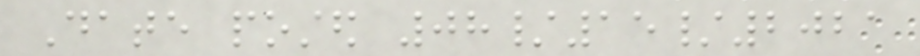Date posted 08/15/2021
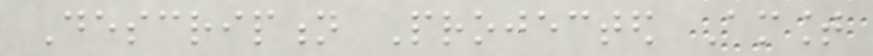Description Projected Amount
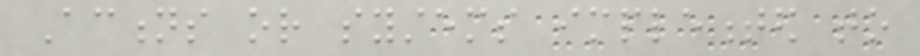Actions or systems implemented to
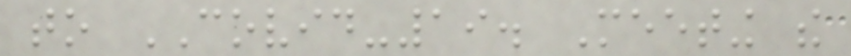to COVID-19. Meeting the
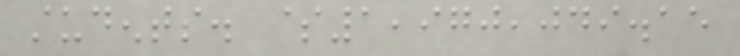students. $1,970,049.15
